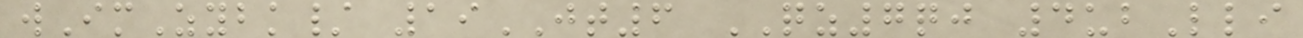wImZybk/ 19JT6 QZ7qj 4ubLli
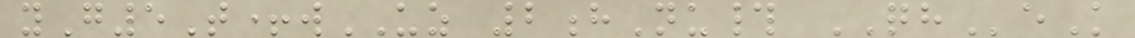yG5T+wUZ 2hNu# QHeK
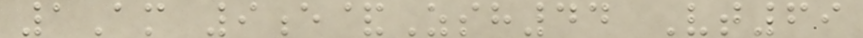1Am 9e&Zsh44 Vt69
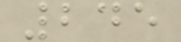245
